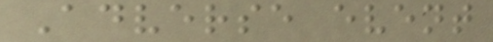Adverse event
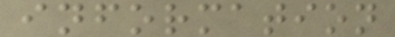information
